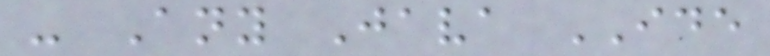- Any Java IDE
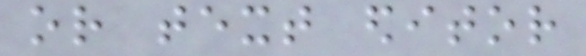or text editor
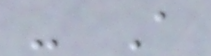- A
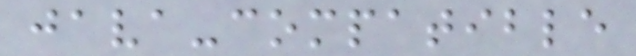java-compatible
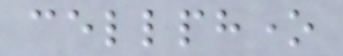cellphone
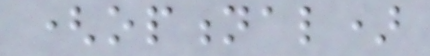(optional)
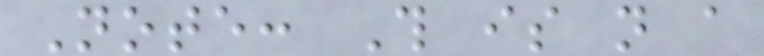Note: This is not a
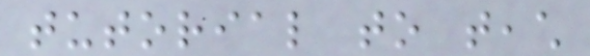tutorial to teach
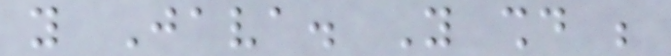you Java. You should be
